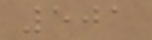501
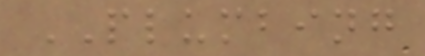PLUMBING
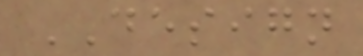DESIGN
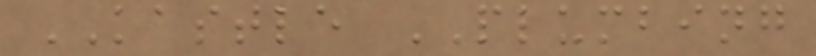KASTLE PLUMBING
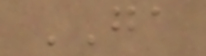GA
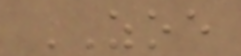ZOE
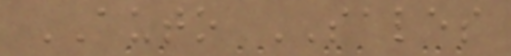AUTO SALES
